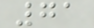71
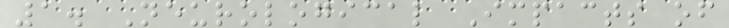1. Neurological Impacts of
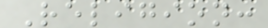Religion:
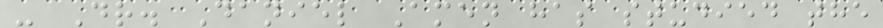- Dr. Daniel Amen has studied the
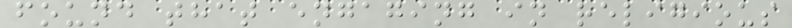found that engaging in religious
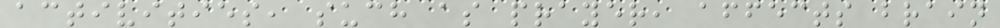activities, such as prayer, affects brain
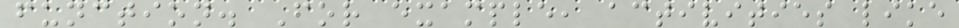function. For example, activities like
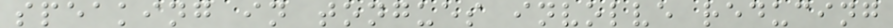speaking in tongues involve reducing
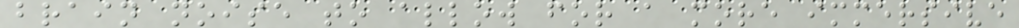brain noise to allow for a more immersive
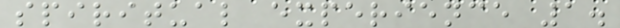spiritual experience 1.
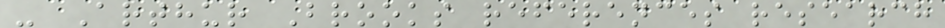- Arthur Brooks references research
